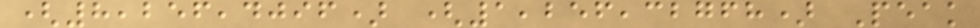(8,256,4096) (1,256,32768) Peak
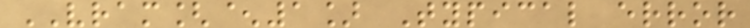VRAM[^1] Typical error
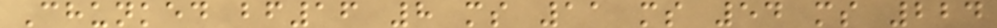Chunked bf16 8 ms 11 ms 54 ms 224
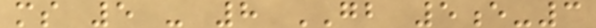ms 5 - 8 GB 5e-3
